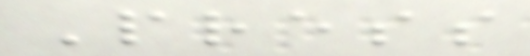Press
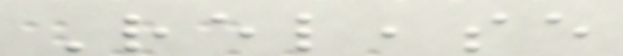Release
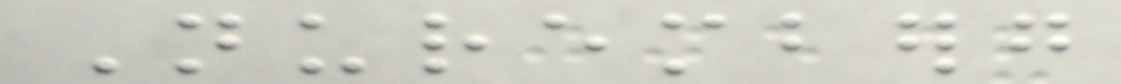Nuremberg
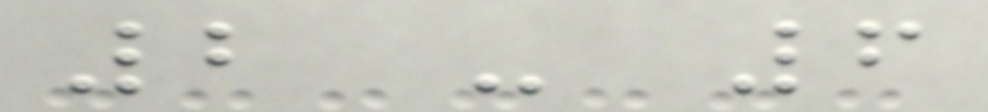2 - 6
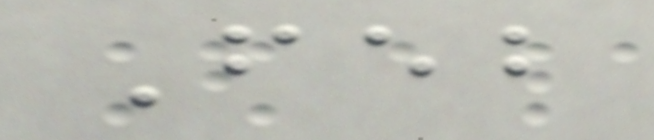Feb
